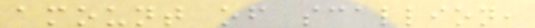amount of scallion,
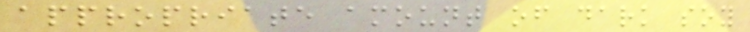appropriate amount of dark soy
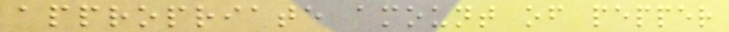appropriate amount of pepper
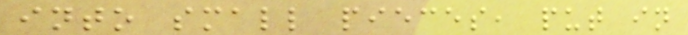into small pieces, put in
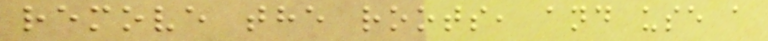remove the roots, and use a
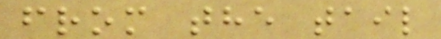from the tail
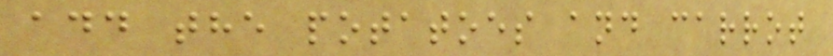add the potatoes and carrot
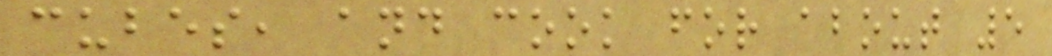cubes, and cook for about 5
